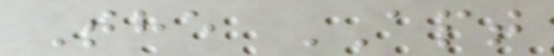The APT
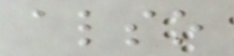also
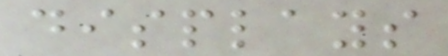displays
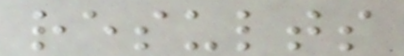results
